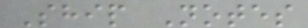Ship Notes
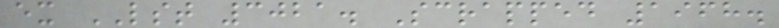ex LST 3021. Scrapped 1968.
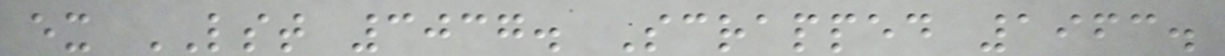ex LST 3037. Scrapped 1963.
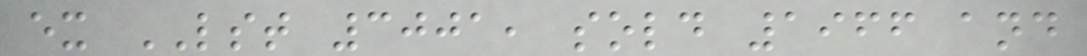ex LST 3001, sold 1966 and
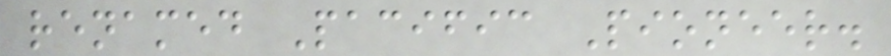renamed Pacific Pioneer.
